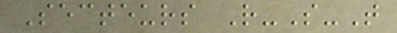Secteurs R-S-T
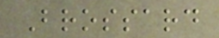Brossard
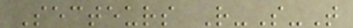Secteurs R-S-T
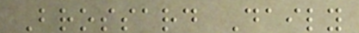Brossard Daily
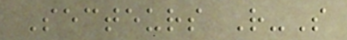Secteurs R-S
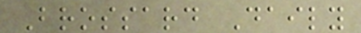Brossard Daily
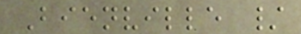Bienville /
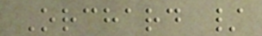Orchard /
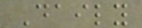Daily
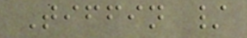Tiffin /
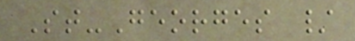St-Georges /
